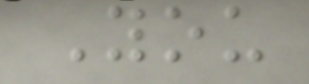You
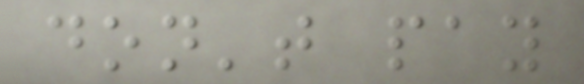don't pay
